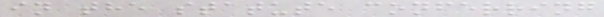in the statute conferring
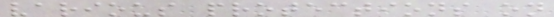various protections on
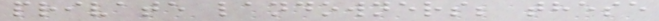private landowners; these
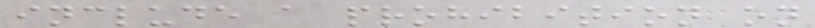include a prohibition on
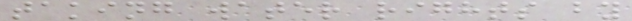taking water rights by
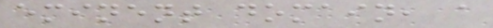eminent domain, a
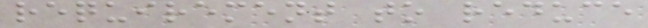requirement to reduce
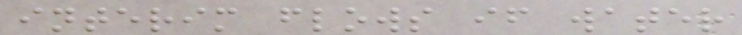interim flows if water
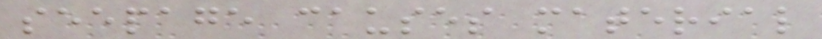seepage causes material
